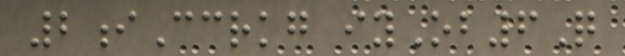2iCcrkg iyOb6Q
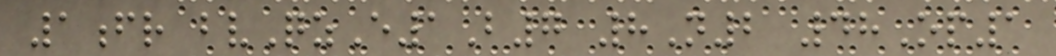1fr bvQzE1B7 8N2 48Op1
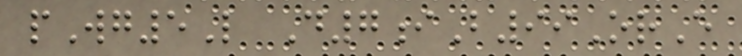pWg5L D7iB99OrE
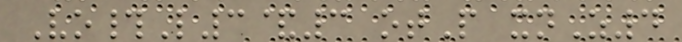Vo#L3&3 otP xnZ4
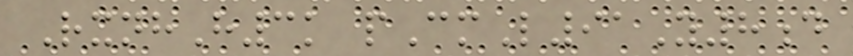RxnhH3k pCmL91Y8d
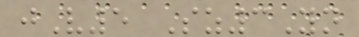jV5 Sz3Yn
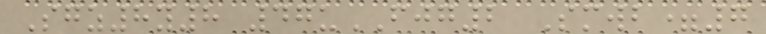Sgz8y8 47uFJG2 Smwb=7
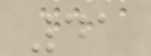41
